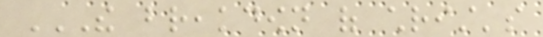THE BREAKDOWN OF CHRIST'S
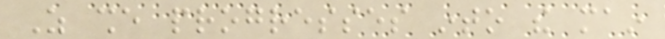As she progresses into the main
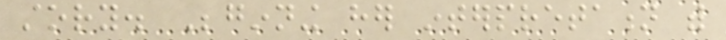story. Beginning her interpretation with
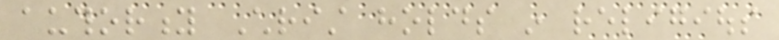authority Christ holds in religious
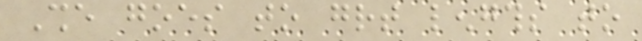She goes to great lengths to
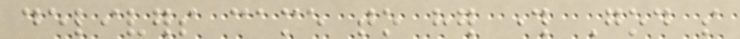delivers came to her through God so
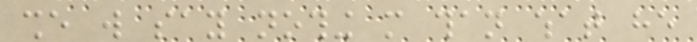she will say nothing more than what he
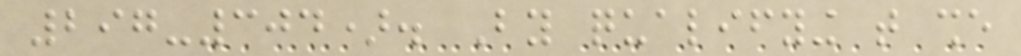297-304). By qualifying that she
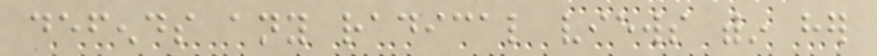defends any radical views within her
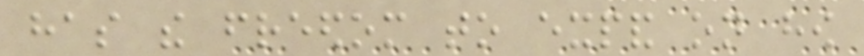has the freedom to expand on how
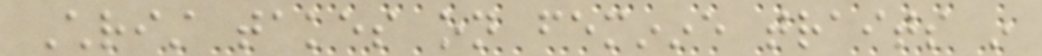Christ takes on feminine traits in
